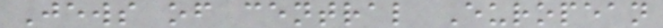Jews of central European
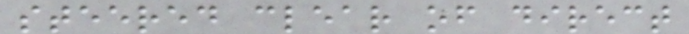steered clear of direct
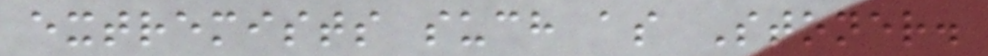extremists such as Stoner.
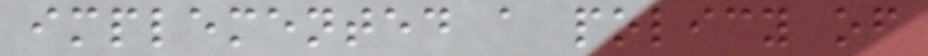implemented a policy of
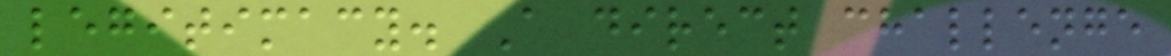legitimacy. A direct challenge
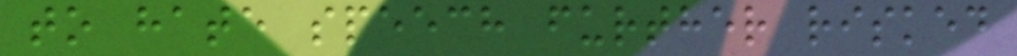to hate speech further risked
